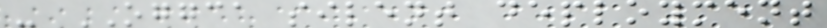- OGGCA silent deployment
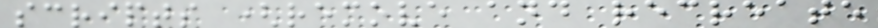scripts (remove and recreate
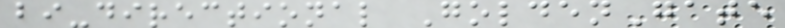bi-directional GoldenGate
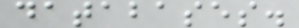databases.
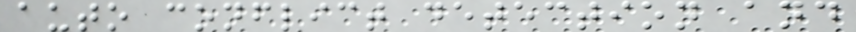auto conflict detection and
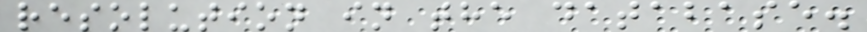resolution in the database.
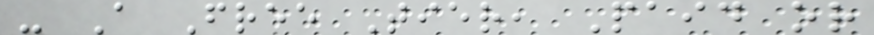- A Free Tier, Paid or
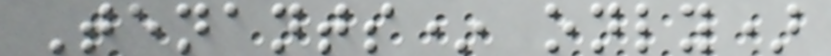Tenants* only)
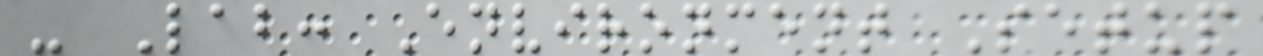- Lab: Environment Setup
